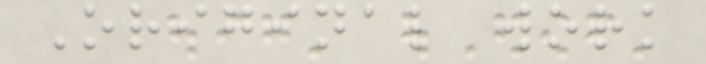Original work
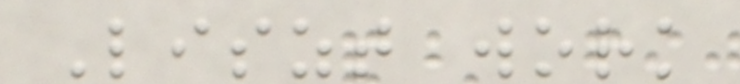Liszt work
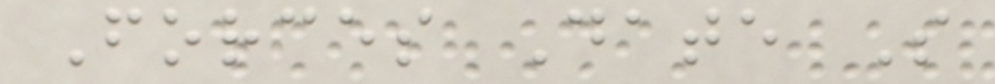Forces Date S
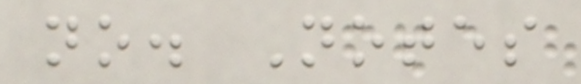no. Notes
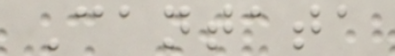Cantata
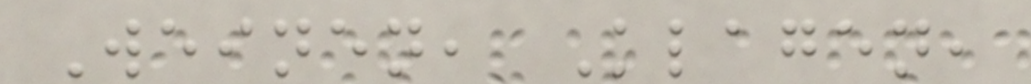Weinen, Klagen,
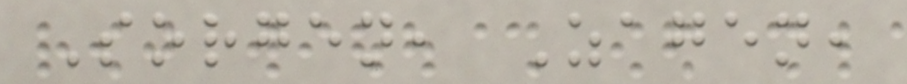Sorgen, Zagen,
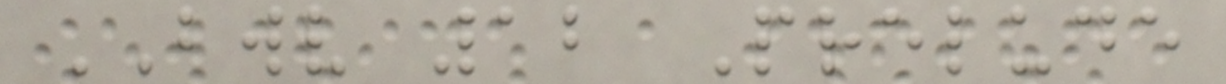BWV 12 Prelude
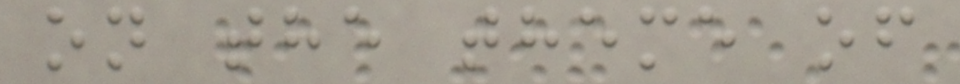on the theme of
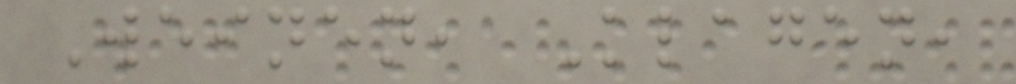Weinen, Klagen,
